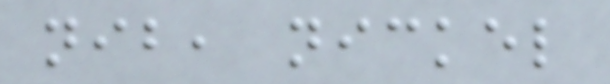nib, nickel
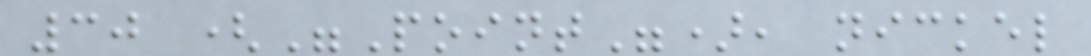30 ("Point"), nickel
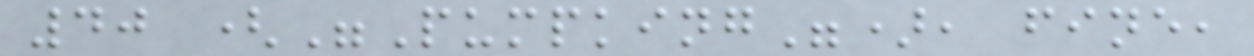40 ("Pumpking"), fine,
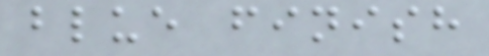blue finish
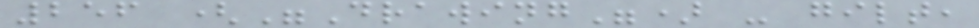256 ("Drawing") - gilt,
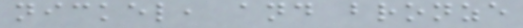nickel, and bronze
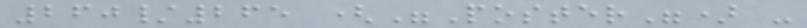260/265 ("Poster") -
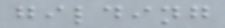gilding
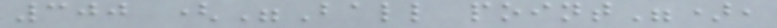300 ("Ball point"),
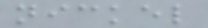nickel
